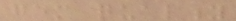gem quality
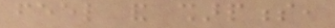feel and sharpness,
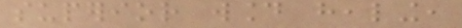superior wound healing,
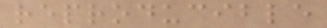reproducible
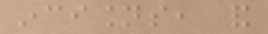incisions, and
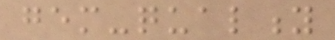gem-quality
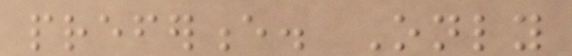preference. Only
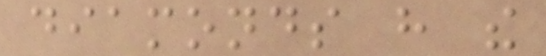diamonds have the
